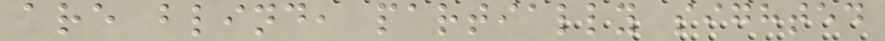are blind, partially sighted
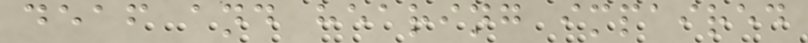deaf and hearing impaired
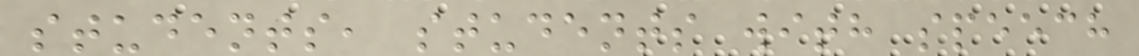students, students with speech
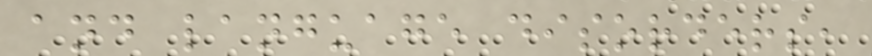and language disorders,
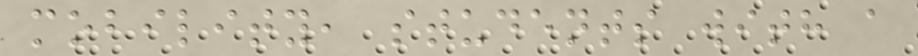mobility, students with a
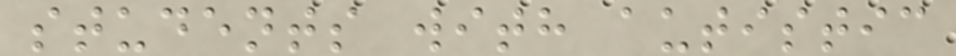students with autistic
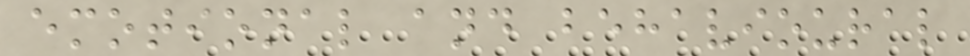emotional and behavioural
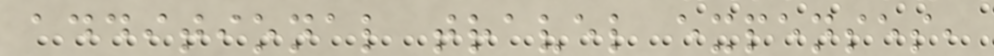additional travel expenses,
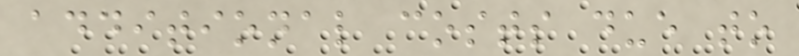additional costs due to
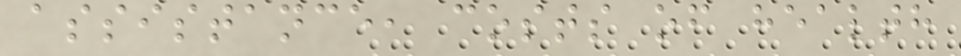assistance, costs of health
